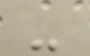-
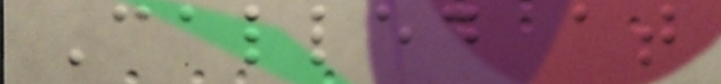Called at
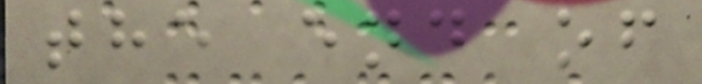the end of
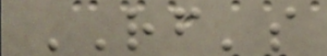RF's
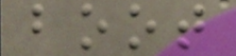boot
